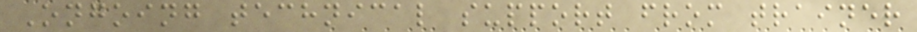Ongoing technical support from trainer
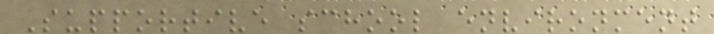Supportive school environment
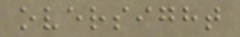oversight
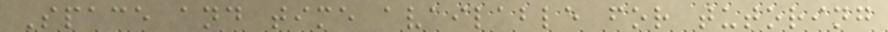Space and time available for tutoring
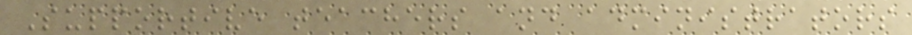Supportive teachers and administrators
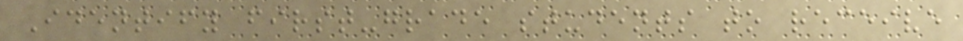Identify first-grade students to receive
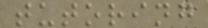tutoring
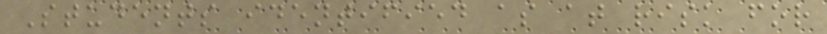Students identified as at risk for
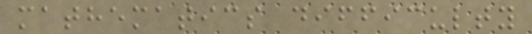mathematics difficulty
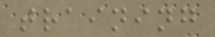training
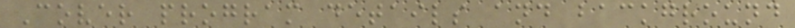Cover program details and background
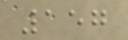157
